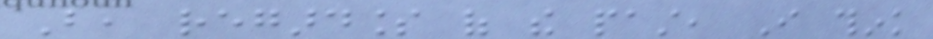But, regardless of the past, I think
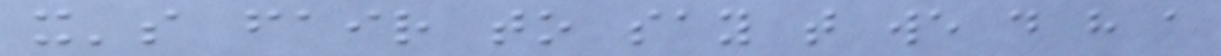it's fair to say that we do have a
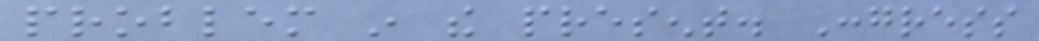problem in the present. Congress
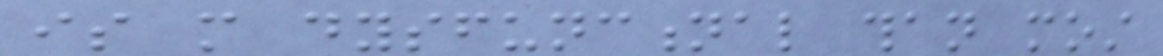is more dysfunctional than most
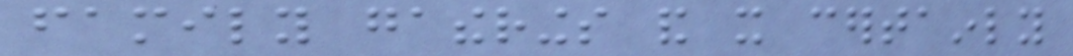family gatherings and it certainly
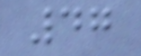47
